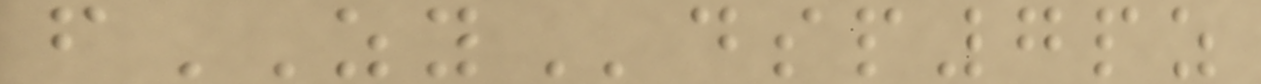fZYdsp7pz
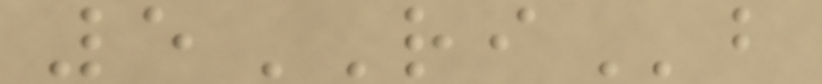5RIb
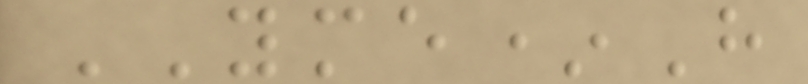YME*H
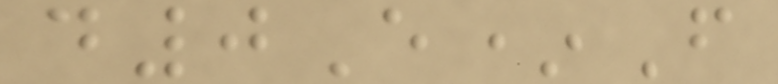d0E*F
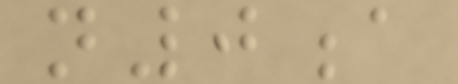n0a
